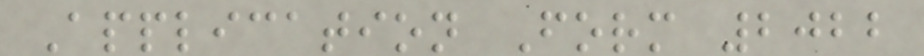Application Form 2022
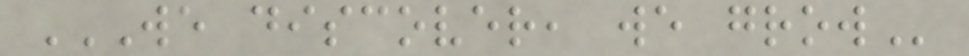WE DISCOVER, WE GROW
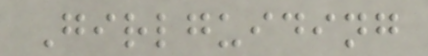Girlguiding
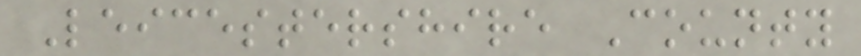Leicestershire County
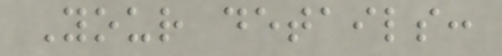Your details:
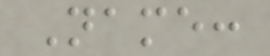Name:
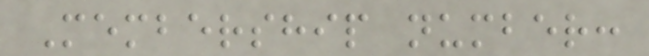Membership number:
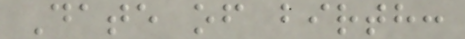Date of birth:
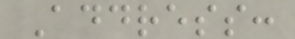Address:
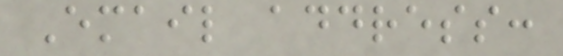Email address:
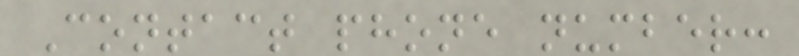Contact phone number:
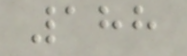188
